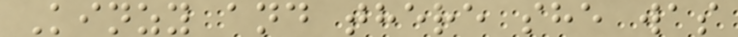Kinzy and there she was
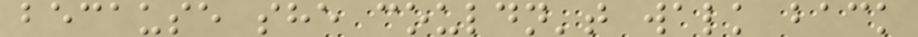because she couldn't walk back
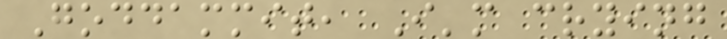Goddammit, I'm crying
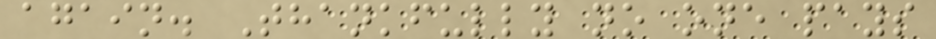again. Thankfully no one pays
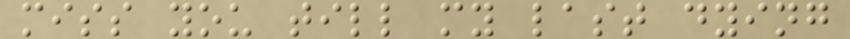miss you till my last dying
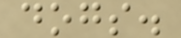dogs.
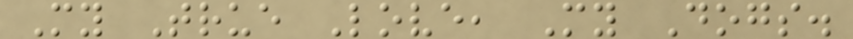My True Love, My Dogs.
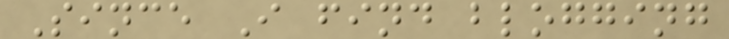Since I find blogging
